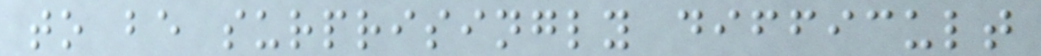to be surprisingly difficult
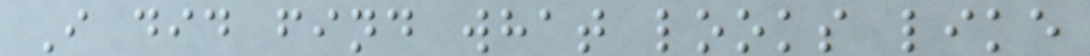I did find what looks like
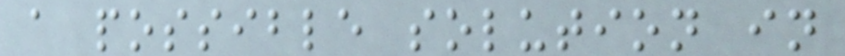a possible solution in
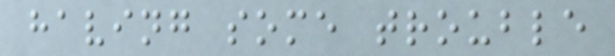having some trouble
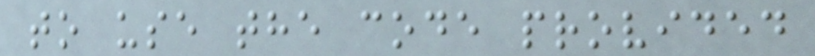to use the code provided
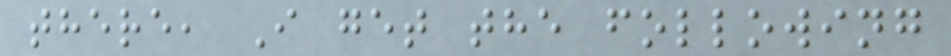there, I get the following
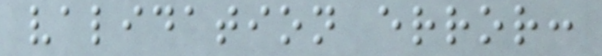validation error:
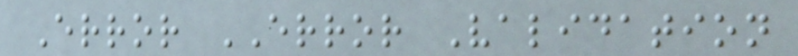Error ERROR Validation
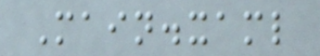Main.xaml
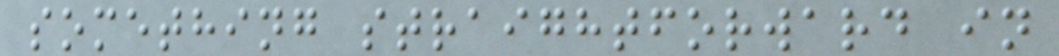something straightforward in
